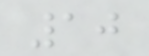10
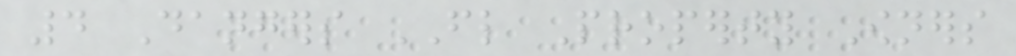4 Dangers FL Property Owners
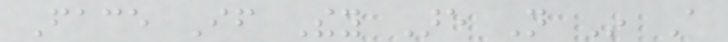Face If They Are Not In A
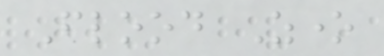Flood Zone
